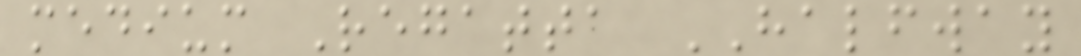medium Regatta HALFWAY
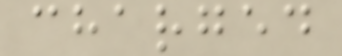charged
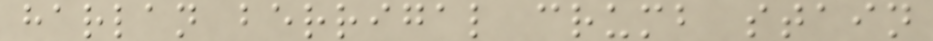harlan berrigal crumb stain
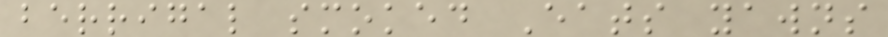berrigal smoked Eats yawns
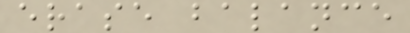erase balance
